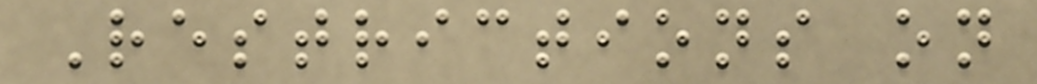Restrictions on
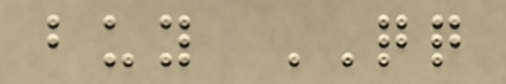buy QQ
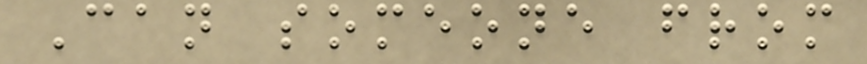Can someone from
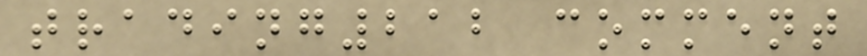trading212 comment
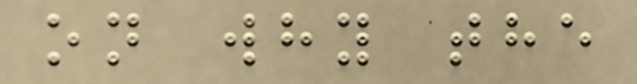on why the
